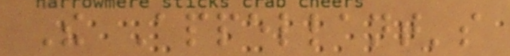The Appellant's
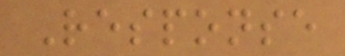Response
